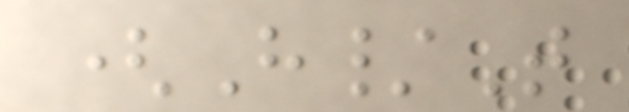(H/T
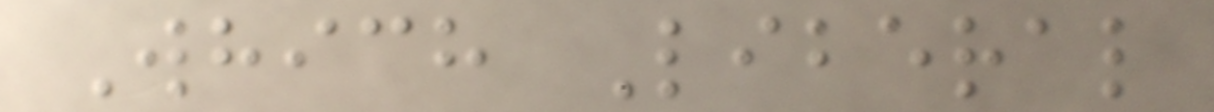Which Liberal
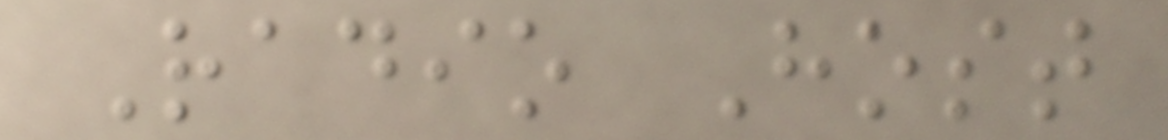Radio Host
